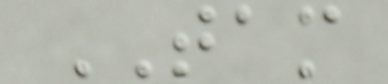TAM
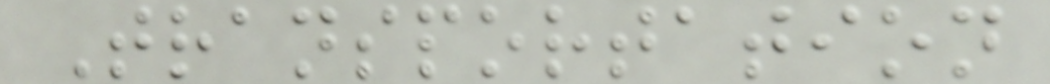Transportation
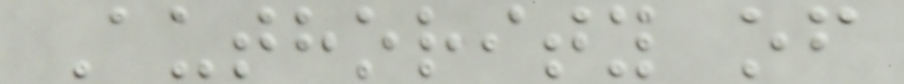Authority of
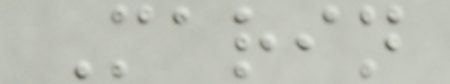Marin
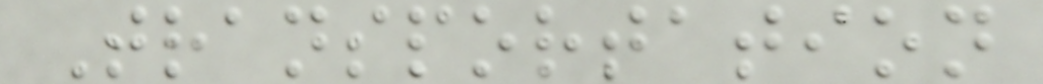Transportation
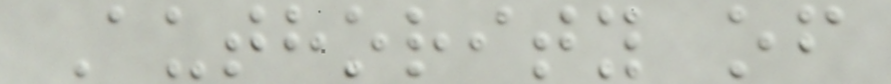Authority of
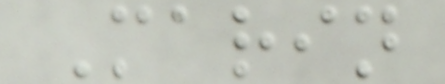Marin
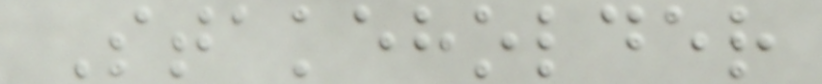Stakeholder
